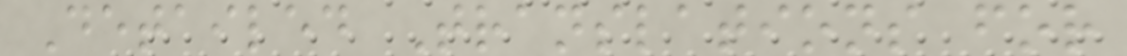Detailed Translations for
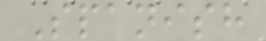Spanish
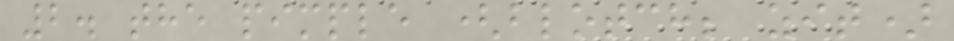2. the pimple (blotch; zit)
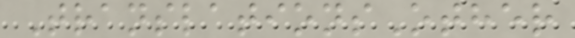TranslationsOther
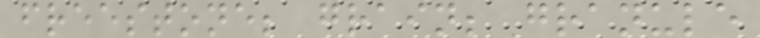freestone; grain; granule
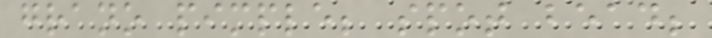grano pimple; spot bead;
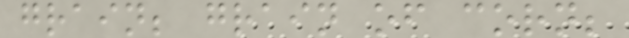grain; grain of corn;
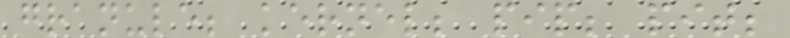granule; kernel; pip; pit;
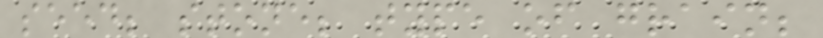seed; stone; type of grain;
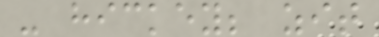- hickey; zit
